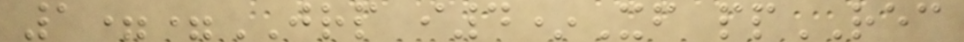1==JRP i4*Xf ppREC
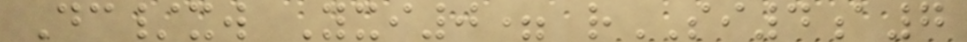Dc/xw Yxi0= rSI4a7
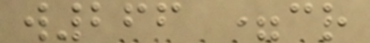w266 =cr
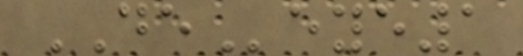DEeye1
